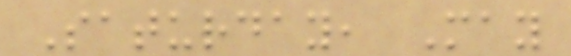Saturday, May
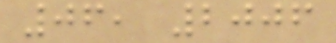06, 2006
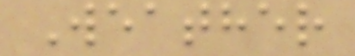Weather
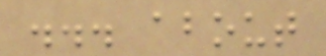... about
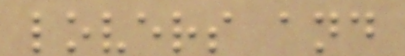lovers and
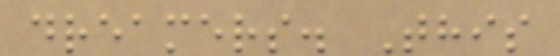dreamers. This
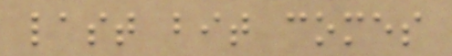last bit comes
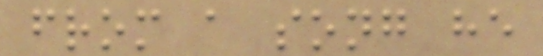from a song he
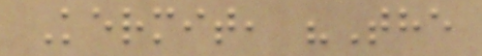Kermit, "The
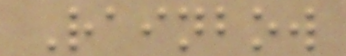Rainbow
